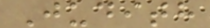Judith
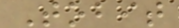Tobit
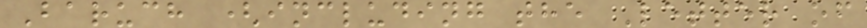Baruch (including the Letter of
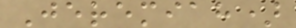Jeremiah)
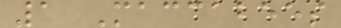1 Maccabees
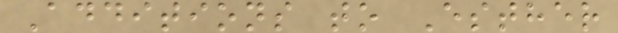Additions to Esther
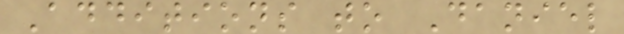Additions to Daniel
